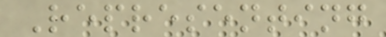Representing
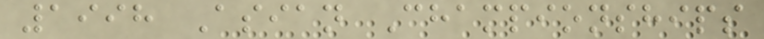1998 Asian Championships
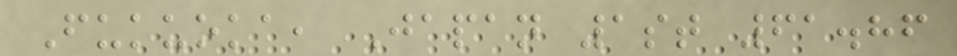Fukuoka, Japan 1st 61.86
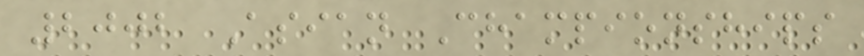2002 Asian Championships
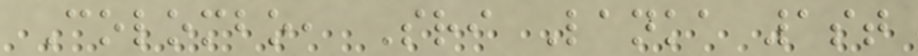Colombo, Sri Lanka 1st
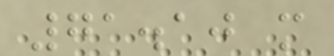71.10 m
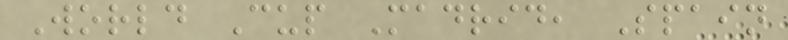World Cup Madrid, Spain
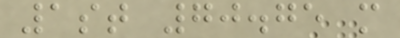1st 70.75 m
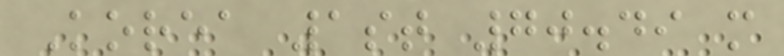Korea 1st 70.49 m
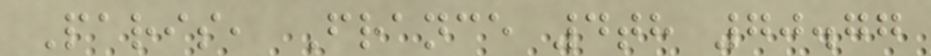Paris, France 4th 70.77
